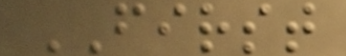FIRST
